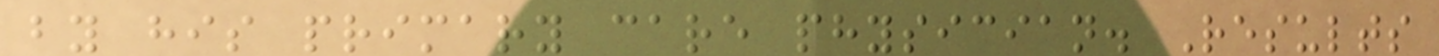by his primary care physician. Results
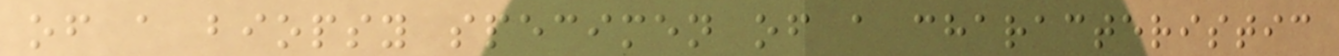of a biopsy specimen of a characteristic
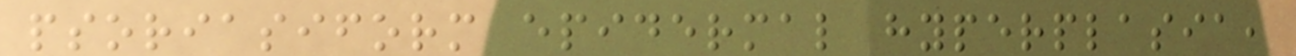psoriasiform epidermal hyperplasia,
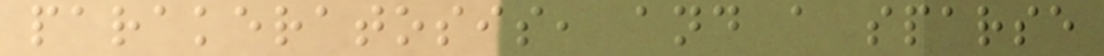parakeratosis, and a sparse
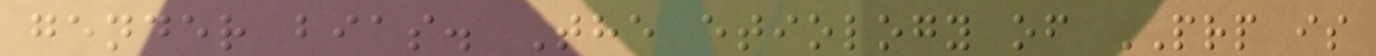gender bias. The etiology of PRP is
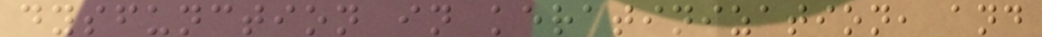dysfunction in keratinization, and
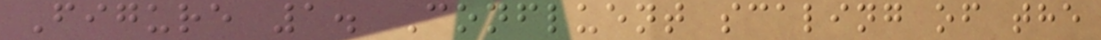Figure 1. Confluent scaling of the
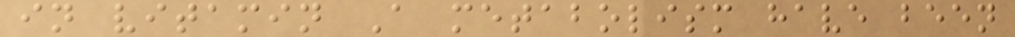in vitamin A metabolism have been
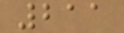211
